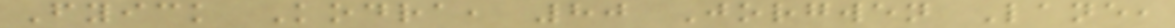Fyick Kodra, 80 Jorgwen Lane,
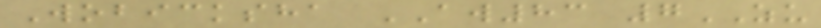Wobicksha AW83 7ZU
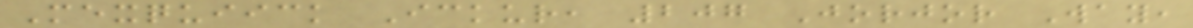Mexquiick Ickur, 207 Jorjor Way,
